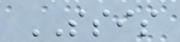SSIS
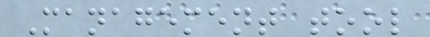Management tool
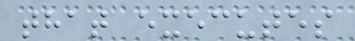that executes
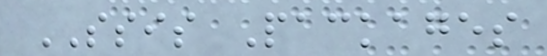SSIS Packages
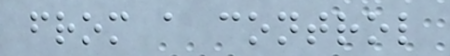from a control
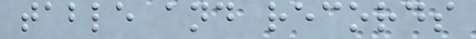table and records
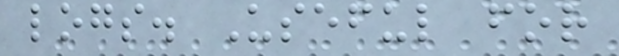logs. Useful for
